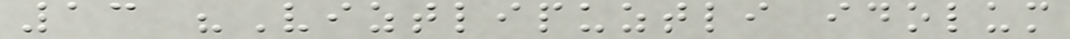13 "Viztlipuztli idolum
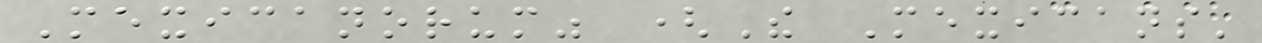Mexicanorum" (The Mexicans'
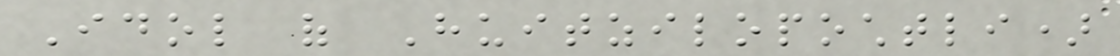Idol of Huitzilopochtli)
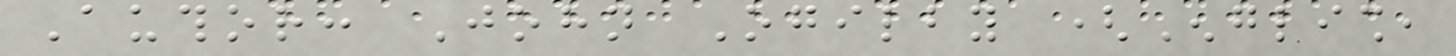Author: John Ogilby (English,
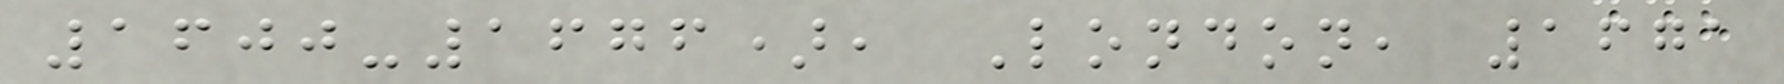1600-1676), London, 1671
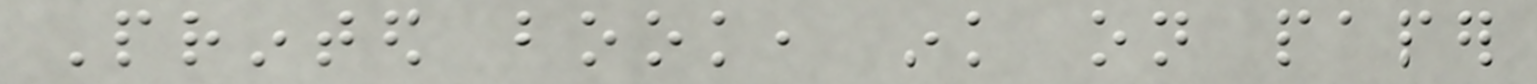Printed book, ink on paper
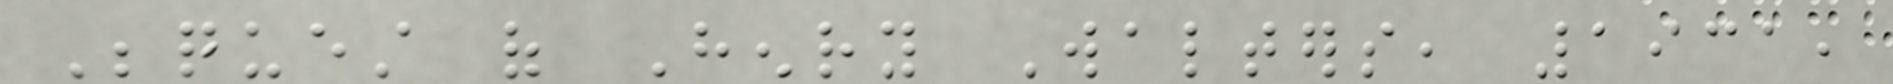Bequest of Henry Walters, 1931,
